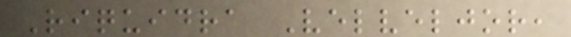Riquidra Velveljor,
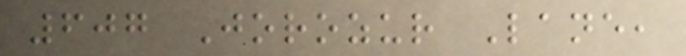607 Jorozur Lane,
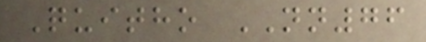Quitho NN76
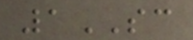1SC
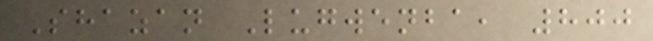Shazan Lugwenba, 800
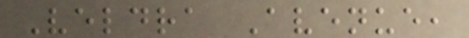Veldra Avenue,
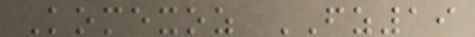Komexoz FZ19
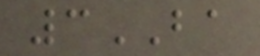3BA
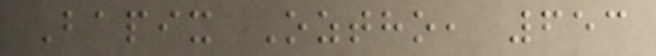Bapix Oztho, 653
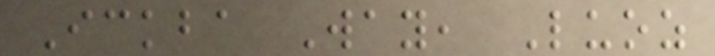Ickba Way, Luoz
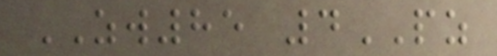ZW85 4PZ
